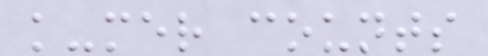k-mer counts
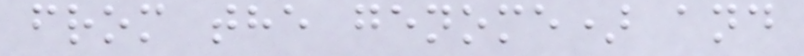from the genome) and
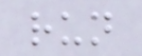run
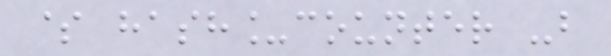$ hash_counter -b
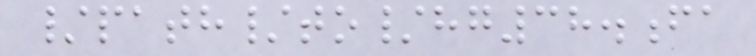/path/to/hg38.fa
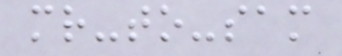mr-to-sam
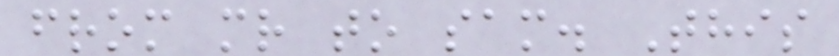from mr to sam. This
